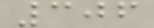306
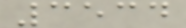3534
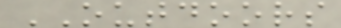OUTDOORS
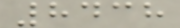8438
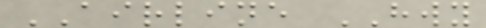AIRLINE HWY
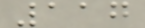117
